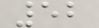52
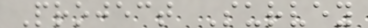Project Survey
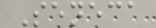Seneca
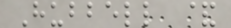Hubbell &
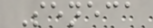Seneca
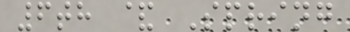6th & Spring
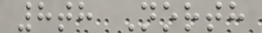8th North
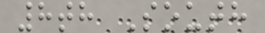8th South
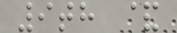9th &
